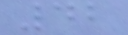42
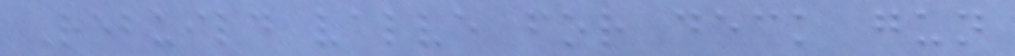Rebuild valve for deck gun
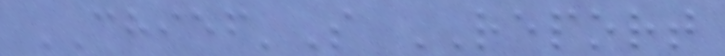CHIEF'S REPORT
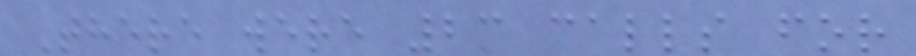There were 23 calls for
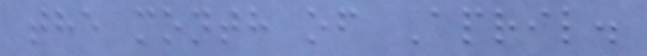the month of April.
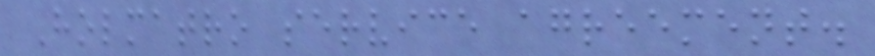Holmatro service agreement.
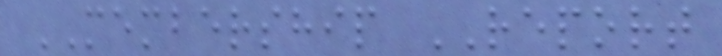MEMBERSHIP REPORT
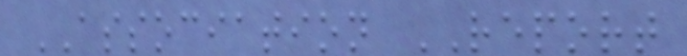ASSOCIATION REPORT
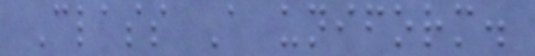Class A uniform.
